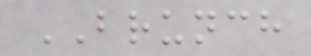BRUNCH
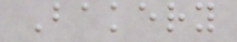Bakery
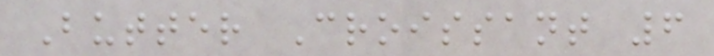Butter Croissant 6
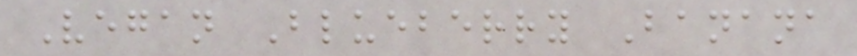Vegan Blueberry Banana
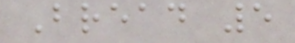Bread 5
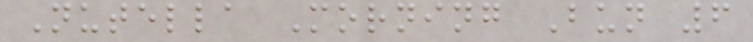Nutella Morning Bun 6
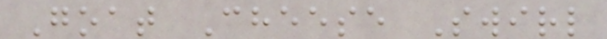Goat Cheese Swirl
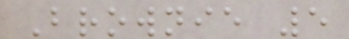Brownie 5
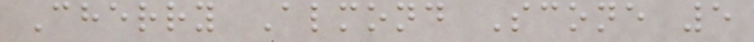Cherry Almond Scone 5
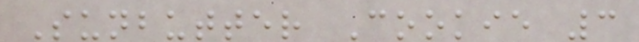Sunbutter Cookie 3
